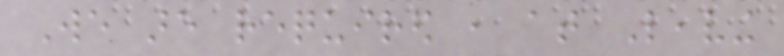We are required , at Leaving
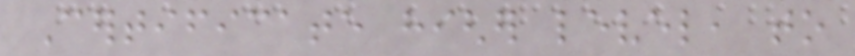Certificate higher level, to
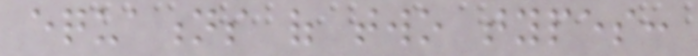equations of two types:
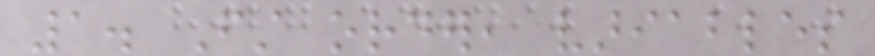1. First order, variables
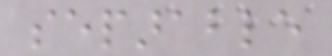separable
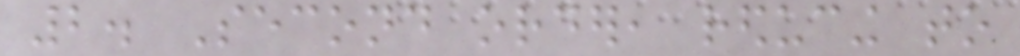2. Second order, reducing to
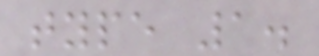type 1.
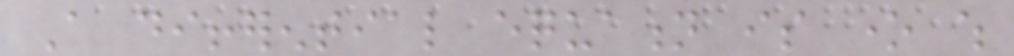A differential equation is one which
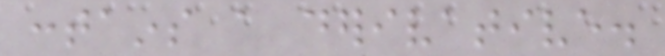contains a derivative.
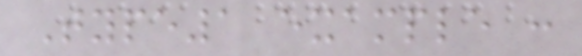Type1 example :
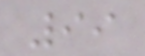99
